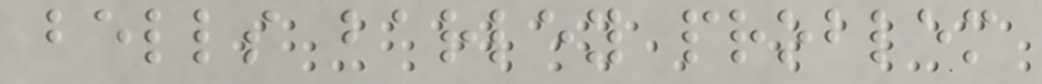bells barley problem
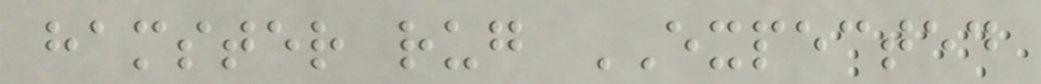hamster rug EXPECTED
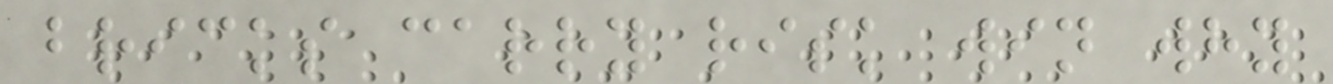bricks carry risk win why
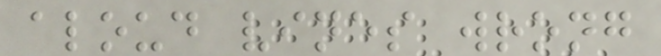aloud vines wrong
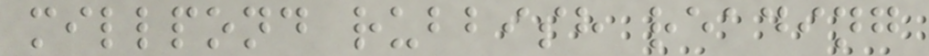millpond rubbish reading
